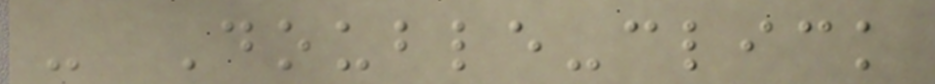- Double-click
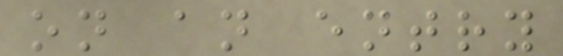on an entry
